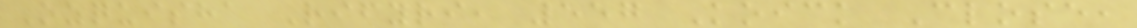Ozquisha Rifyri, 557 Koick Close,
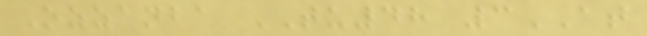Ozzanba TU48 3AT
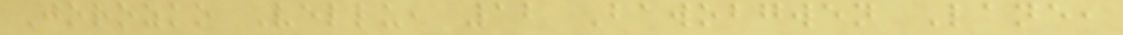Jorozko Vellu, 12 Bawobgwen Lane,
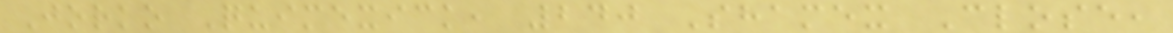Jorko Quimexick, 240 Shamex Close,
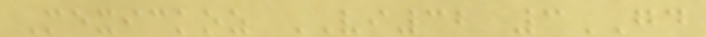Mexickoz VI32 3GD
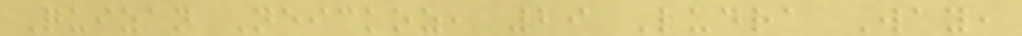Quizan Neickoz, 29 Ludra Way,
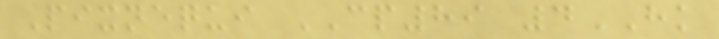Pixnequi CP89 4HK
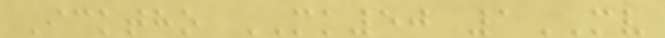Icktho MK50 1MV
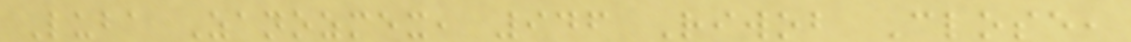Luba Zanozmex, 946 Riwob Close,
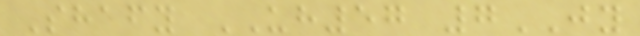Shafy UH57 7JY
